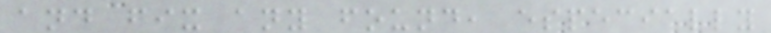and fix any found, especially
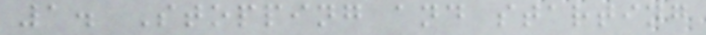1. Stopping and starting
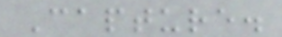Capture.
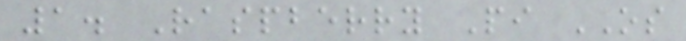1. Raspberry Pi OS
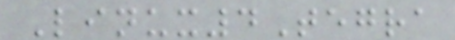Linux4Tegra
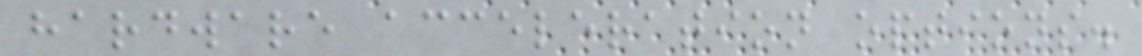hardware acceleration options.
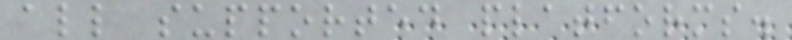all supported platforms.
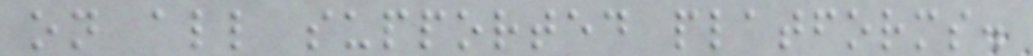on all supported platforms.
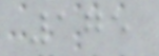175
